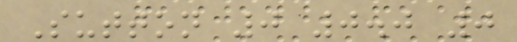Sutton 0 0.0 0
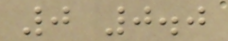0 0.0
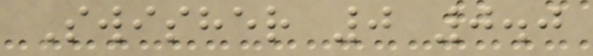Swisher 0 0.0
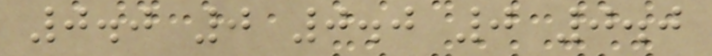0.0 0 0.0 0 0.0
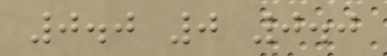0.0 0 0.0
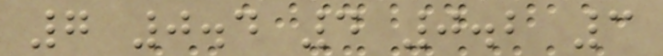7 0.4 4 0.2 3
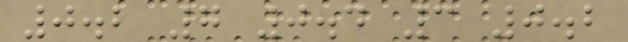0.2 7 0.4 3 0.2
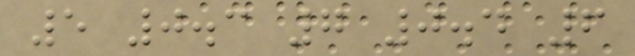5 0.3 7 0.4 6
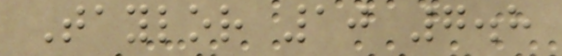Taylor 10 7.8
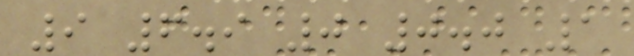9 6.9 0 0.0 1
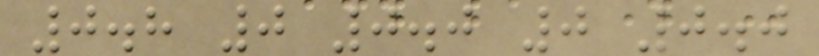0.8 0 0.0 0 0.0
